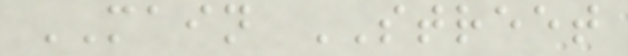MAIN STREET
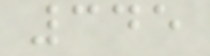345
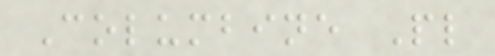Columbine Pl
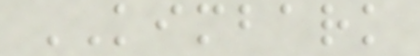KIMBARK
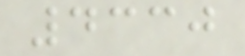4330
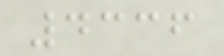4336
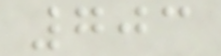703
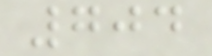704
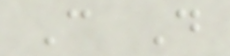C D
